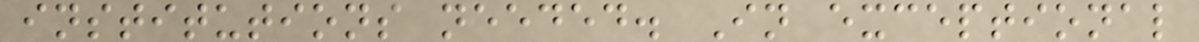institutions needed. In exceptional
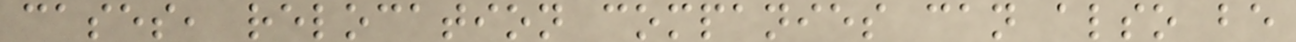cases, relocation companies can also be
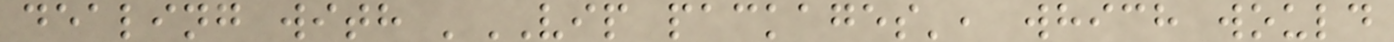dealing with 'VIP packages', which would
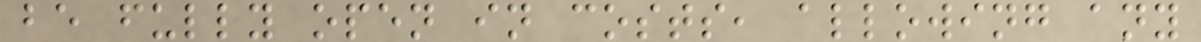be fully open in costs, allowing any
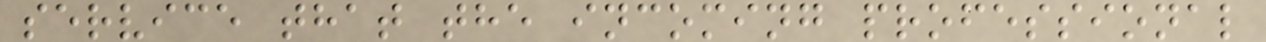service that the incoming professional
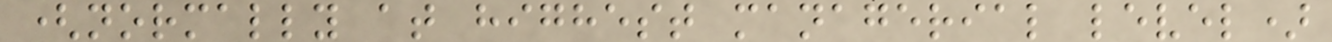(normally at highest managerial level)
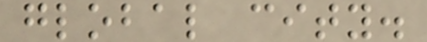global city.
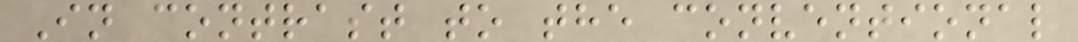In contrast to the conventional
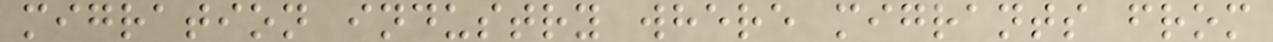migration industry where migrants from
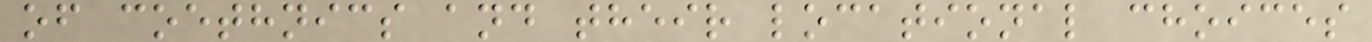of coethnics and their locational choices
